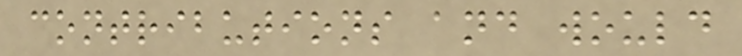contributions and would
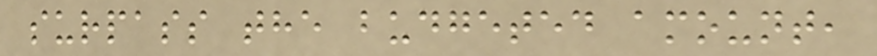surpass the budgeted amount,
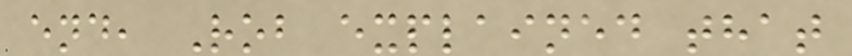end, Rob explained that
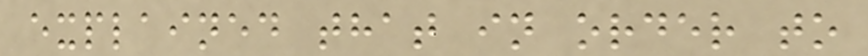explained that in order to
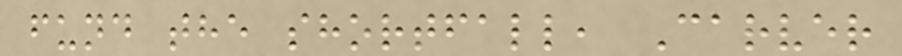fund the shortfall, Carver
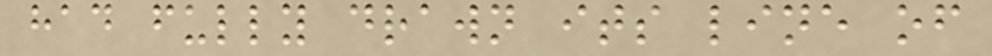had fully drawn its line of
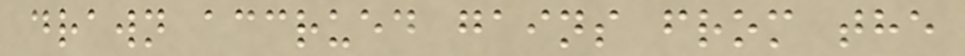drawn accrued gains from the
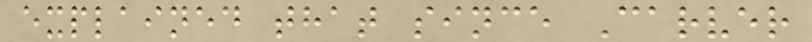explained that since Carver
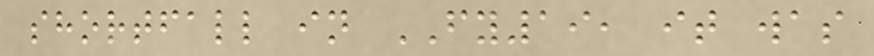shortfall in FY19, it was
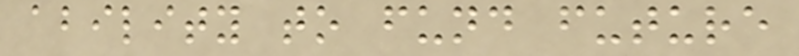ability to fund future
